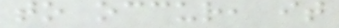to occur, it
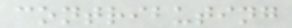contributing
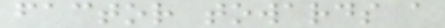factor towards a
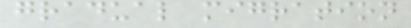gradual migration
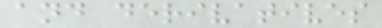and derivatives
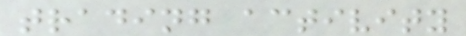trading activity
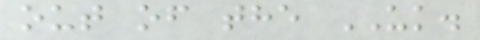out of the UK.
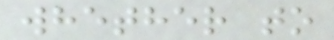whether to
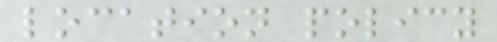location policy
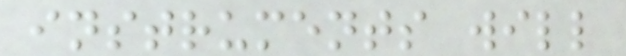instruments will
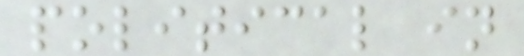political in
